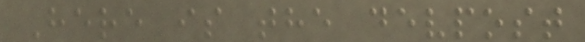Here is the devpost
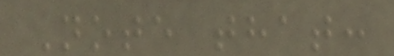Note that:
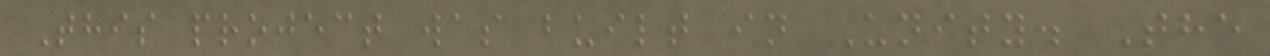This project was built in Unity. The
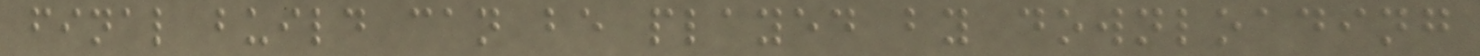final build can be played by downloading
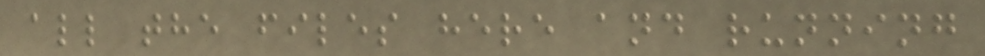all the files here and running
